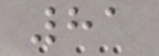81
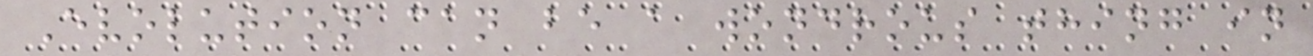Evolution can be a wondrous thing in
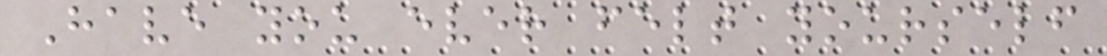Have you ever felt yourself
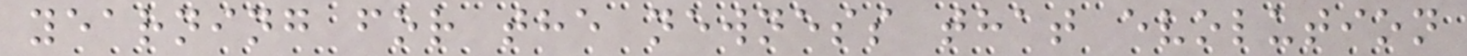yearning for the newness that evolution
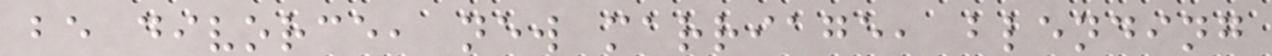be divorce, new marriage, blending
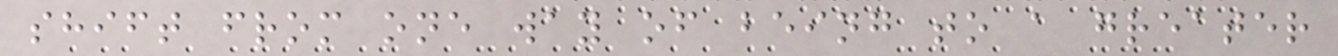shift from one way of being to a greater
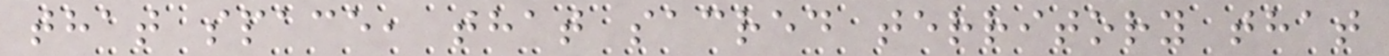that space, that sacred territory that
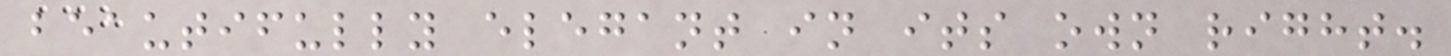beautifully elegant in its own right.
